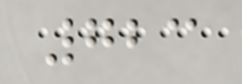723
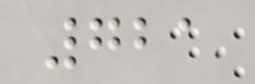721
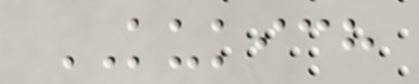KUKICH
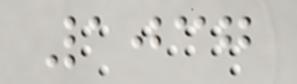1037
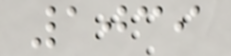1039
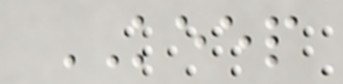KEEP
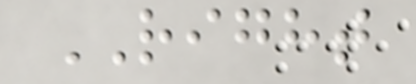RIGHT
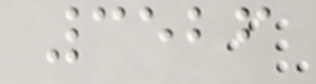3526
